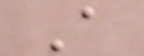A
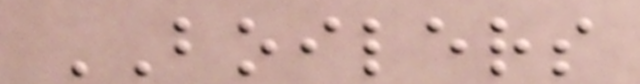BOILERS
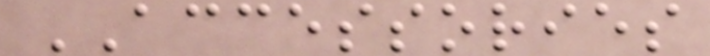ACCESSORIES
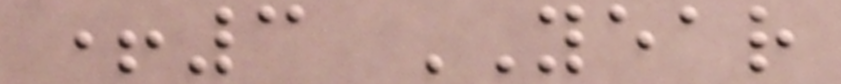+3 YEAR
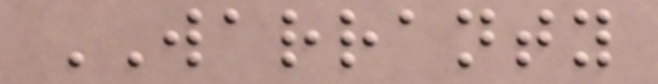WARRANTY
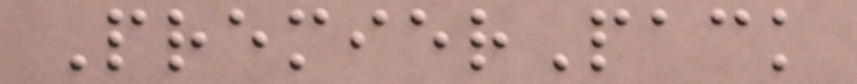PremierPack
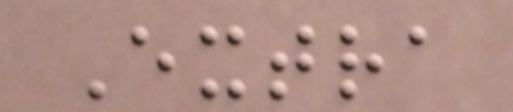Extra
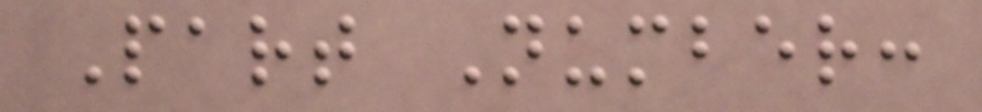Part Number:
